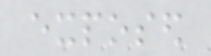exposed
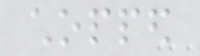chopped
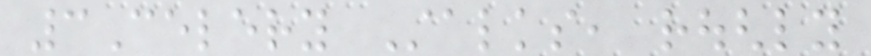3Celery Stalks, roughly
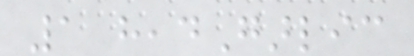1 headGarlic
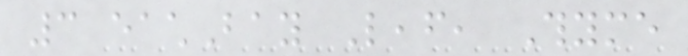3 eachBay Leaf, Thyme
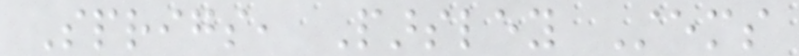Sprigs, Parsley Stems
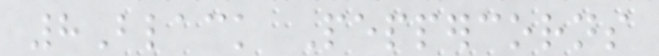8Black Peppercorns
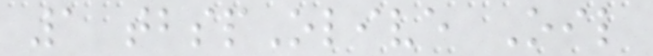1 tbspOlive Oil
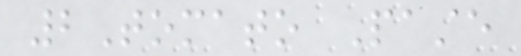2Tomato Paste
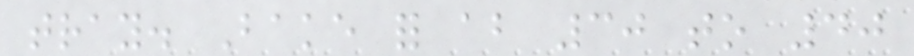tray. Bake for about 30 to 40
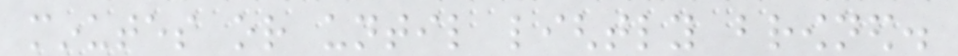minutes or until lightly browned.
